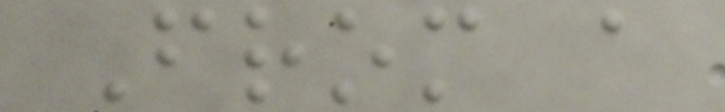From a
